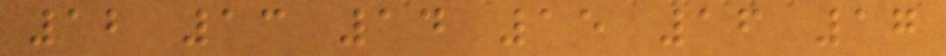12 13 14 15 16 17
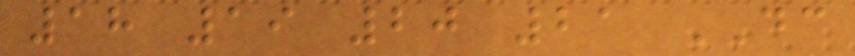18 19 20 21 DC
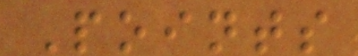Points
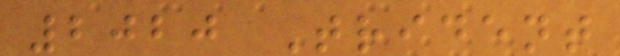2020 Trident
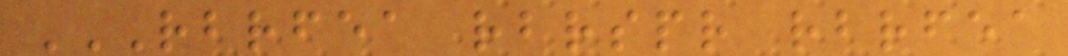RBRFEA RBRSPR RBRFEA
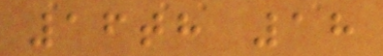16th 18
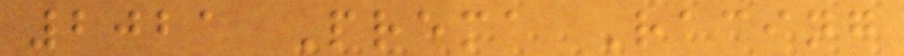2021 Prema Racing
